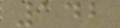142
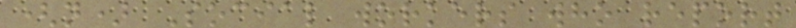(n) Social workers who report
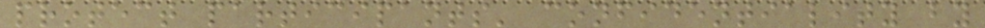protect participants' confidentiality by
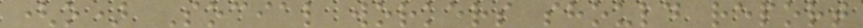(o) Social workers should report
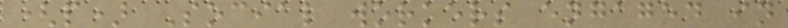(p) Social workers engaged in
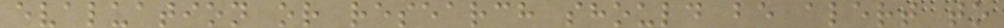evaluation or research should be alert to
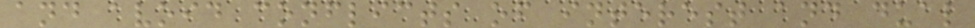and avoid conflicts of interest and dual
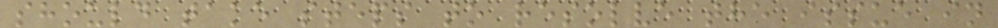should take steps to resolve the issue in
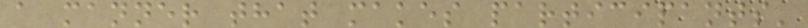a manner that makes participants'
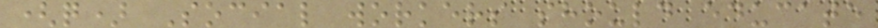(q) Social workers should educate
